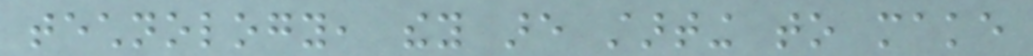technology, they are starting to make
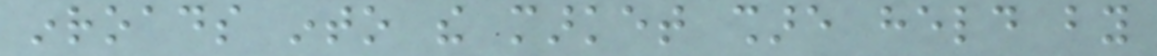inroads into the market share held by
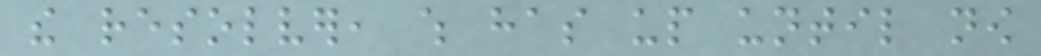the resolver, which has up until now
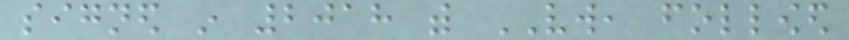signed in 2018 with VW, followed
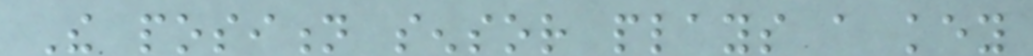The position sensor plays a key
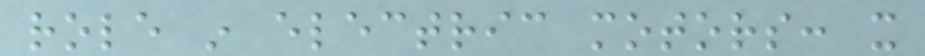role in electric motors: it
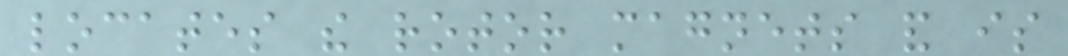locates the rotor magnets and is
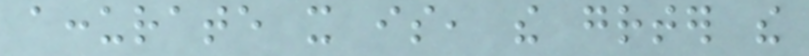accurate it is, the greater the
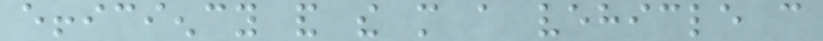efficiency and the more a vehicle can
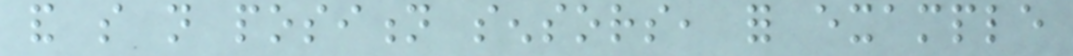and so not position sensors, for example
